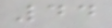44
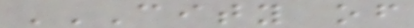CITY OF
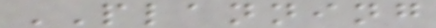PLANNING
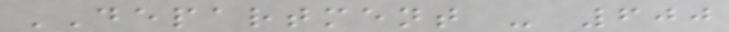DEPARTMENT - 600
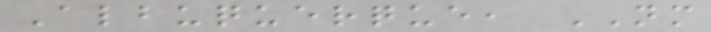Albuquerque, NM
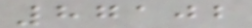87102
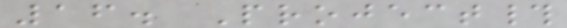16. Project#
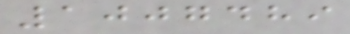1007489
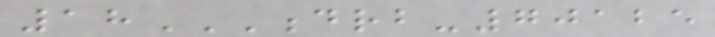18DRB-70125
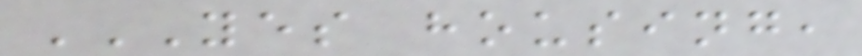YES HOUSING,
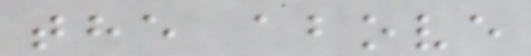the above
